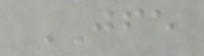JFE
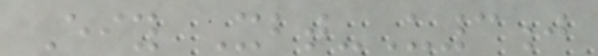Eiy Xbt-U3j
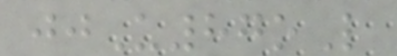jjU87oL
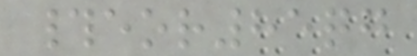#eor85qg
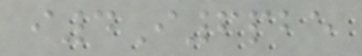i4I6pbe
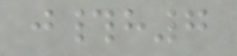j#h7
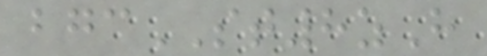bgcST8zH
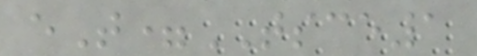eT=TSCE1
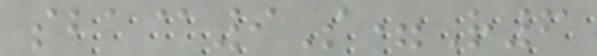sba@9S=R6
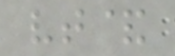vt&
